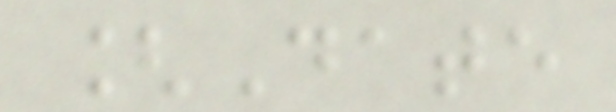[Date
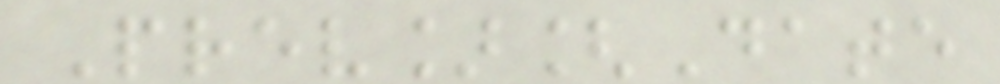Prev][Date
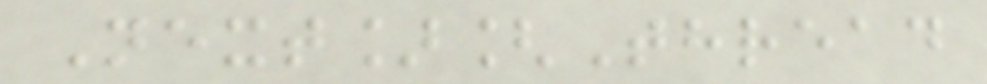Next][Thread
